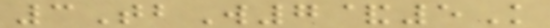3TbW7&5K
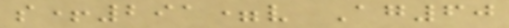s+291=v Ag60
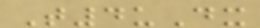T4uDx
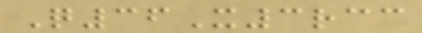Q36X3rcc
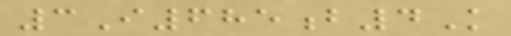3I685b4K
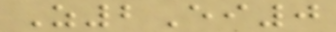Z2Ei0
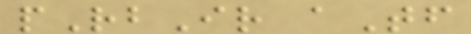pRbIr aTf
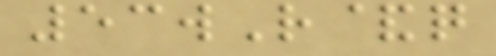53wR&q
